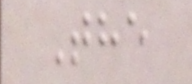The
